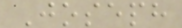Joseph
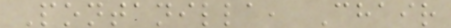Pontanilla, Chair
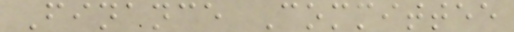Finance Committee
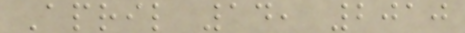April 14, 2010
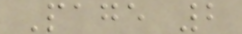Page 2
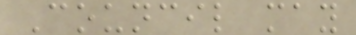Council may
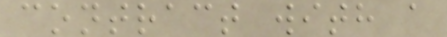contract with a
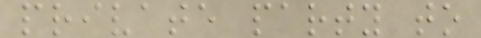private party to
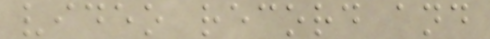video record and
